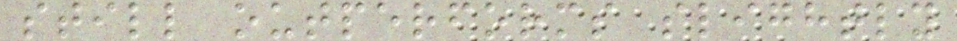still outperforms slightly
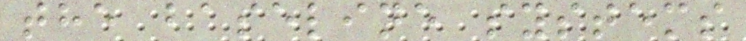the baseline systems
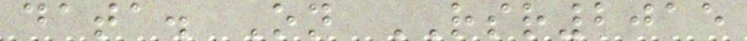data. On RSR2015
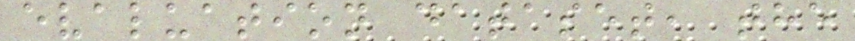evaluation dataset, the
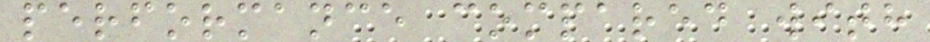performance compared with
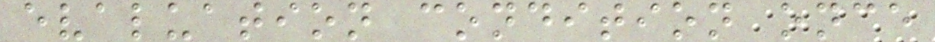evaluation condition once
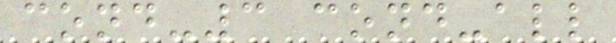cond-3 cond-all
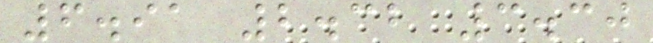6.91 2.32 3.30
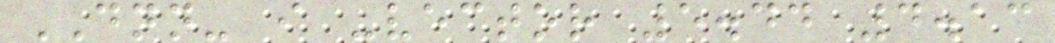DNN- i -vector 5.44 4.13
